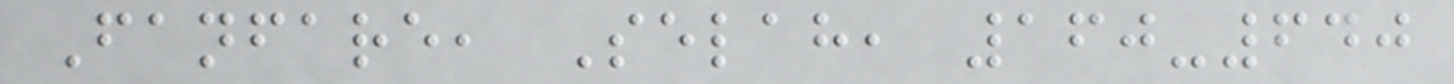Fanfare, Selah, 160-640
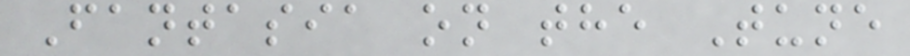Fantasia on the Tune
